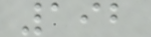192
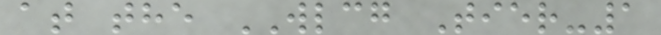at the WLCG Tier-1
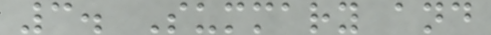3. Summary and
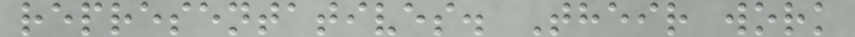representatives. Their work
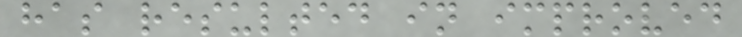has resulted in improved
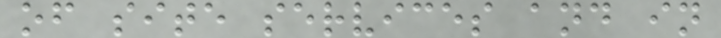of site services and in
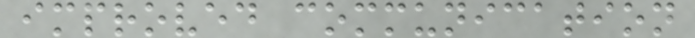improved communication
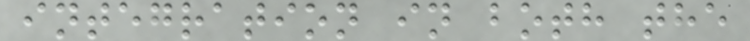integration in both the
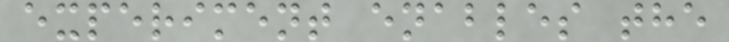experiment enables the
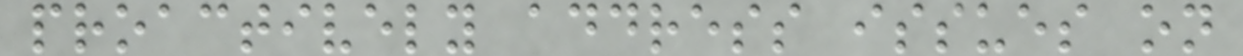proactively address issues on
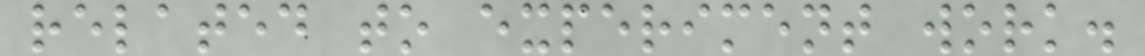related to experiment work.
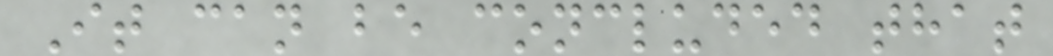It can be concluded that
